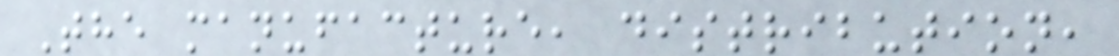The manufacture, distribution,
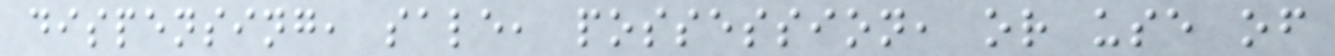dispensing, sale, possession, or use of
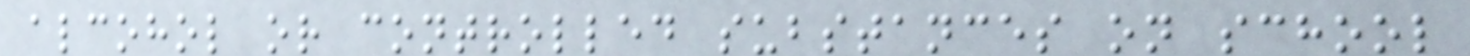alcohol or controlled substances on school
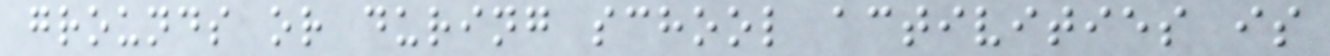grounds or during school activities is
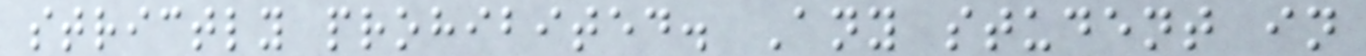strictly prohibited. Any student in
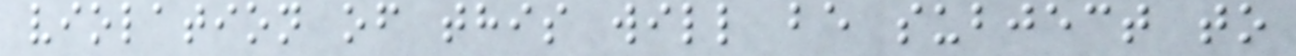violation of this will be subject to
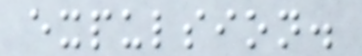expulsion.
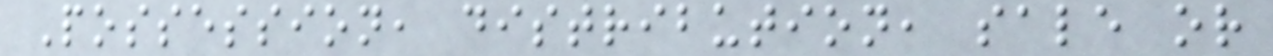Possession, distribution, sale or
